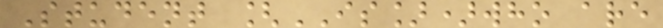Student [IS])who are
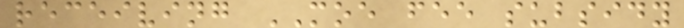receiving MOE fee subsidy
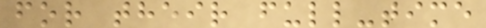for their full-time
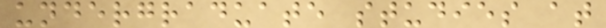undergraduate studies at
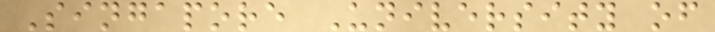Singapore University of
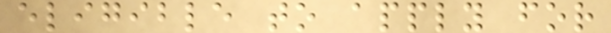eligible to apply for
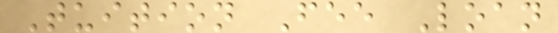Tuition Fee Loan
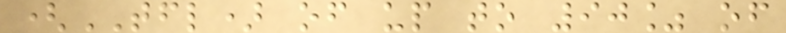(TFL) of up to 90% of
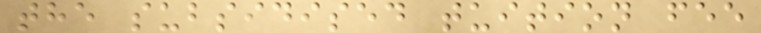the subsidised tuition fee
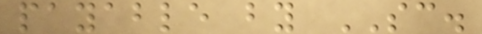payable by SC.
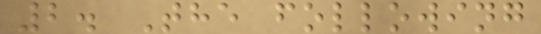2. The following
